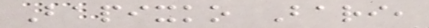Bapixko Bari,
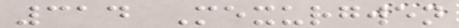314 Mexurgwen
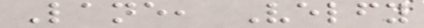Lane, Velfy
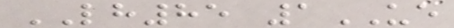LH85 1UE
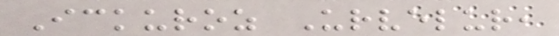Ickuroz Urvelur,
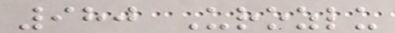980 Urozlu
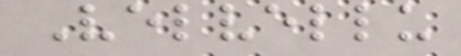Velvellu
